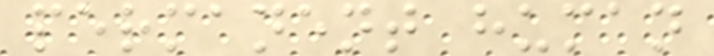permanent human
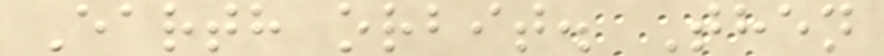Earth orbit. Then
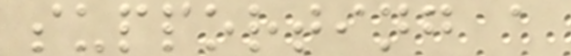supporting a
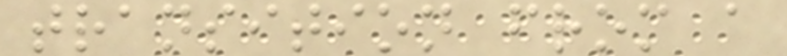transition from a
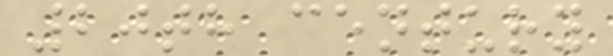20th century
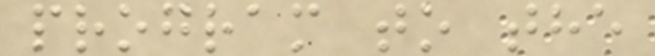program to the
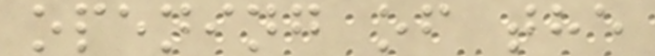opening of the
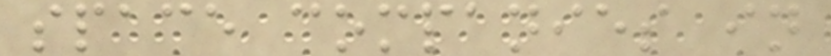space companies in
